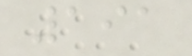191
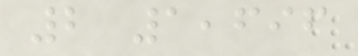2 1,696
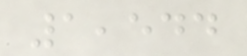1,544
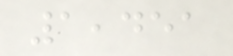1,451
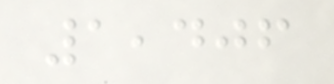1,406
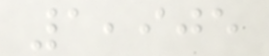1,905
